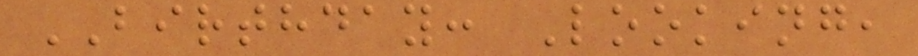BIRTHDAY: Looking,
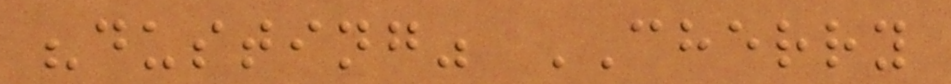"dusting" CHERRY
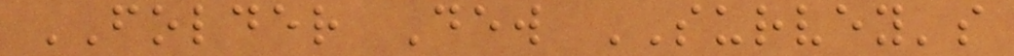FOLDER Dew SURVEY's
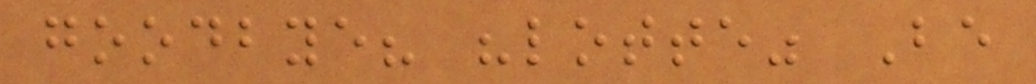goodbye? "lotte" Be
